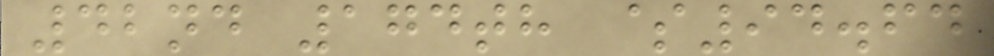42nd 174th $94.64
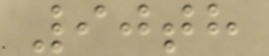90th
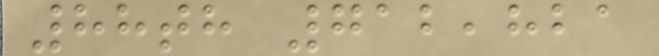88th 712,821
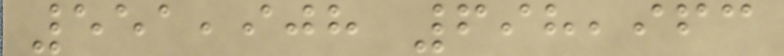551,908 698,963
